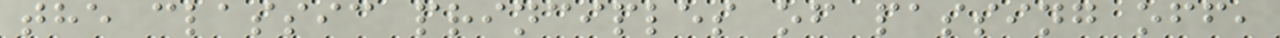the classic principles of passing off,
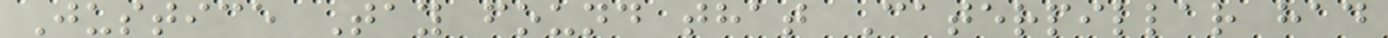Justice Tay found that Caterpillar had
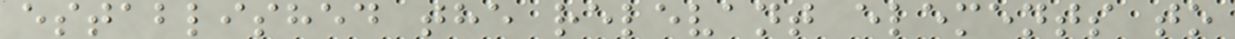established the relevant elements to
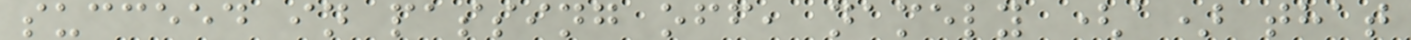succeed in passing off, namely (a) that
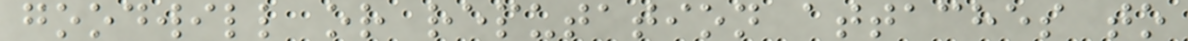goodwill or reputation attaches to
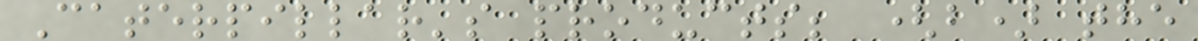Caterpillar's products; (b) the
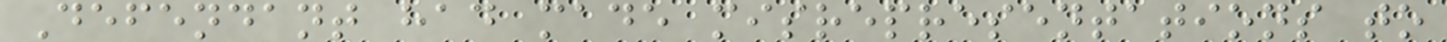Defendant had made misrepresentations to
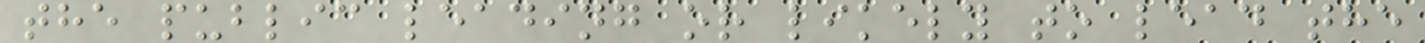the public leading or likely to lead the
